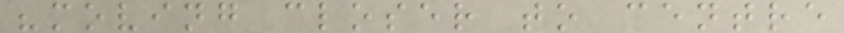"moving closer to centre
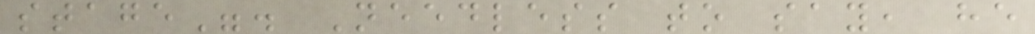stage". Needless to say, he
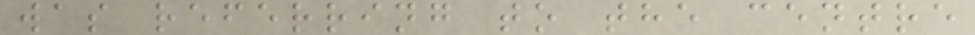was referring to the centre
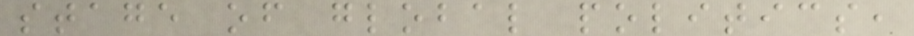stage of global politics,
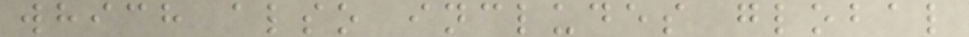which also includes global
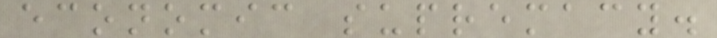economic supremacy.
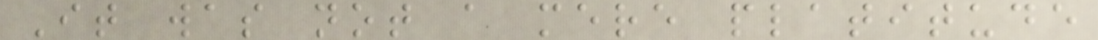It was not a mere platitude
